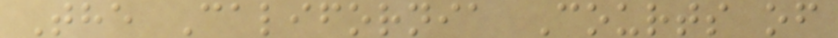The California Courts of
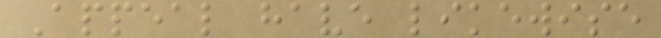Appeal have likewise
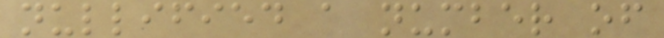nullified a number of
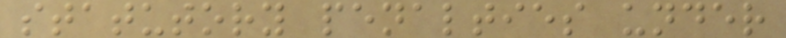statutory penalties under
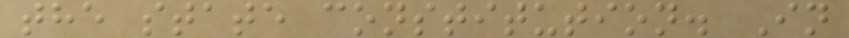the state constitution. In
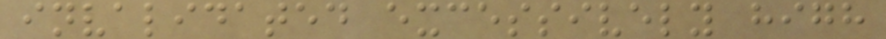invalidated excessively high
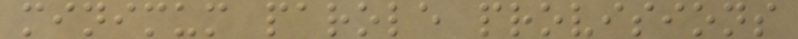minimum parole provisions
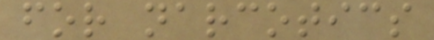for narcotics
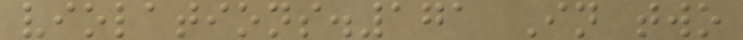violations.171 In two
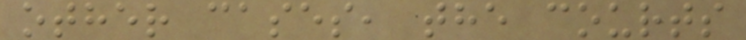other cases, the courts
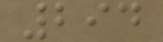294
